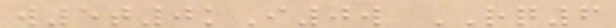w5t0kI0w RQ6
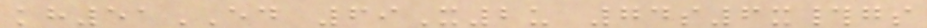kh51ED 69X2u 74s6x#gs
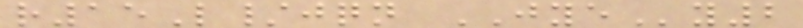r15L/jqn JYEy2
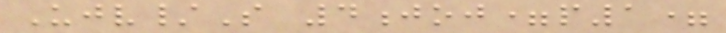Ujv/S 4joj=p1=
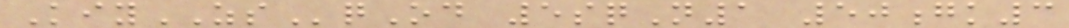KiyZSqOd 5sqN1 50gk3
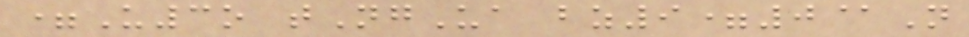=U3o tNgUa bz9=0@N
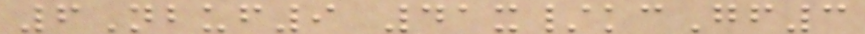6Nbuf9 41x/kcGf3
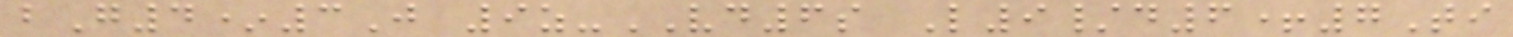bG4*3J 9z-VD6s L9/d6+7Ti
